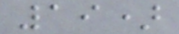19)
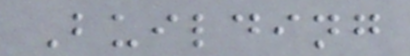Building
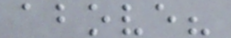above?
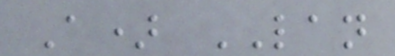A) LAN
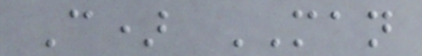C) MAN
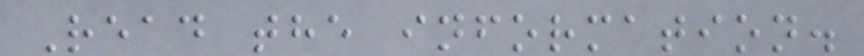Read the information.
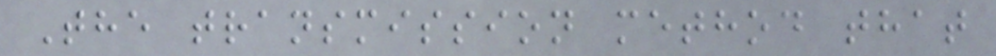The transmission method that
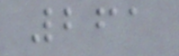261
